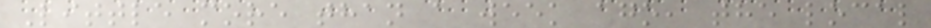Little more than a week ago, the local
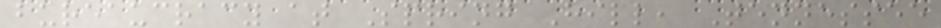bureaucracy at Spring Hill, Tennessee
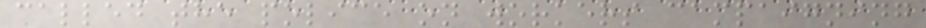called the police on workers campaigning
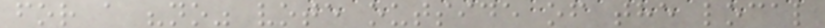for a "no" vote outside of the local
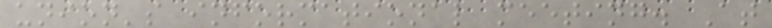union's informational meeting. At
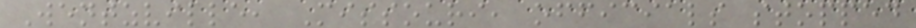Wentzville, Missouri, officials stopped
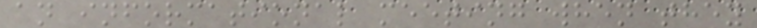an informational meeting when they
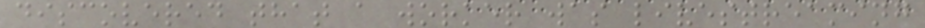discovered that a worker was livestreaming
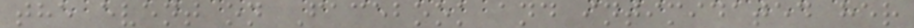the event on Facebook and intimidated her
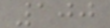100
